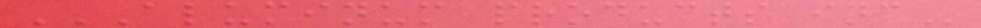ALUMINUM PRODUCTS INC
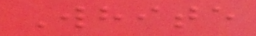White
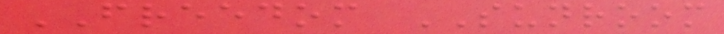FREEDOM SUNROOM
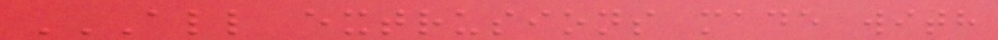ALL EXTRUSIONS MADE WITH
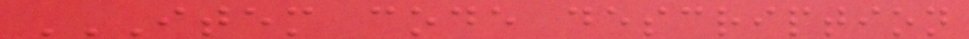ITEM CODE DESCRIPTION
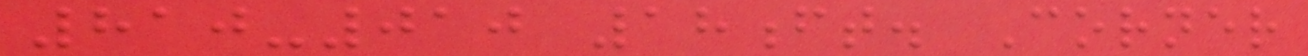810-010 18ft. Corner
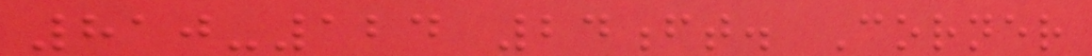810-124 24ft. Corner
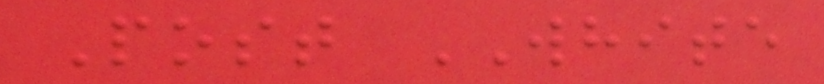Post WHITE
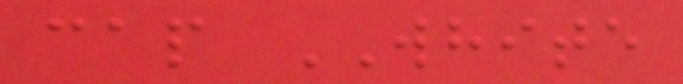cap WHITE
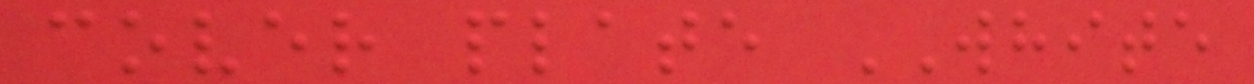cover plate WHITE
